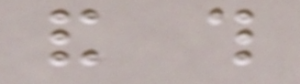and this
